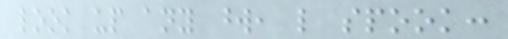look up any word, like spook:
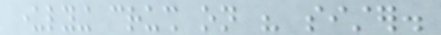underlying crush on his sister.
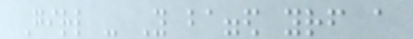Girl - You bagged yourself a
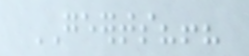GEERTS?!?
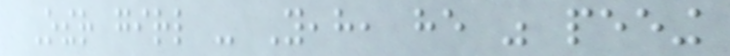Other girl - Yeah, he was peeing
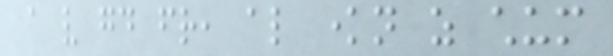a very good friend, also known as chum
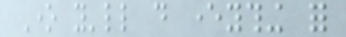One you'll do everything for
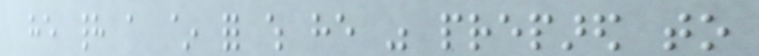he had a ~ for which he was prepared to
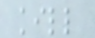kill
